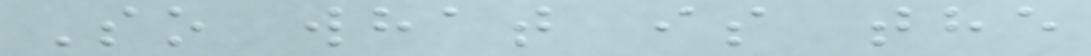So what is the
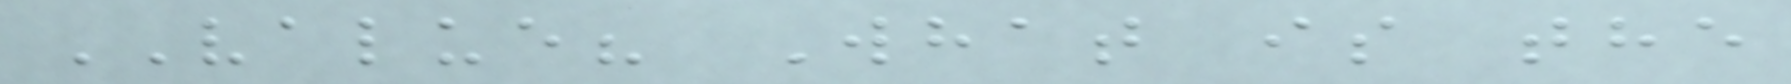VALUE? What is the
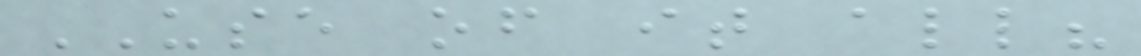USE of it all?
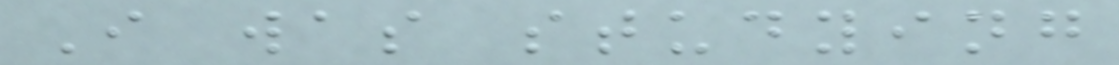I was studying
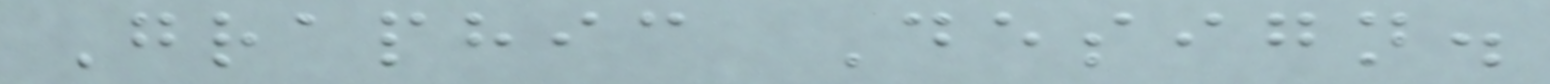Graphic Design.
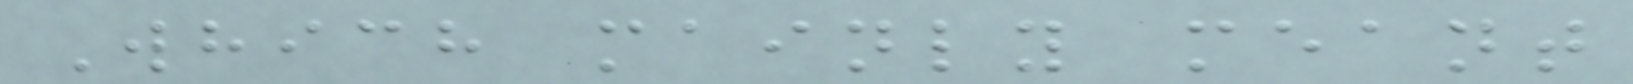Which mainly meant
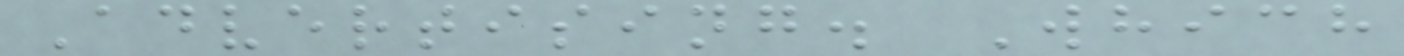Advertising. Which
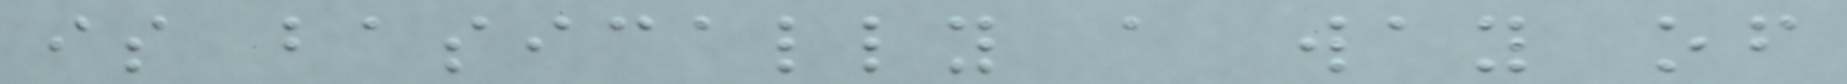is basically a way of
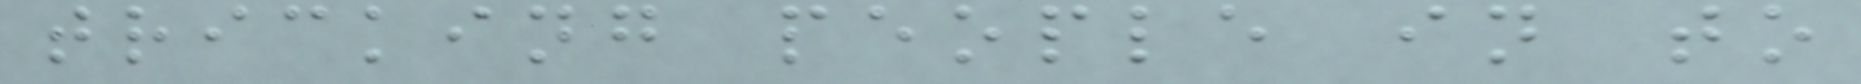tricking people in to
